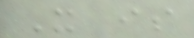It is
